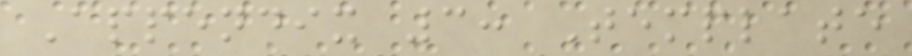Appendix 3: Template
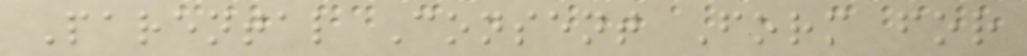Parental Consent Form for
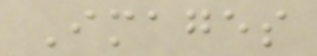Images
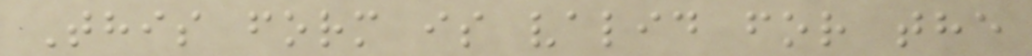This form is valid for the
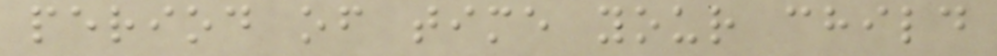period of time your child
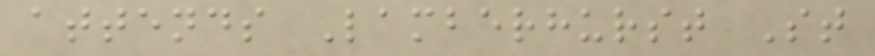attends Lamberhurst St
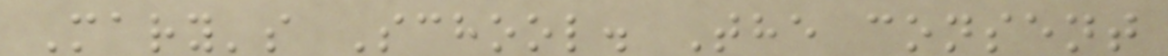Mary's School. The consent
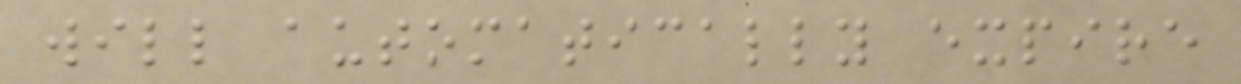will automatically expire
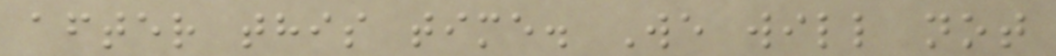after this time. We will not
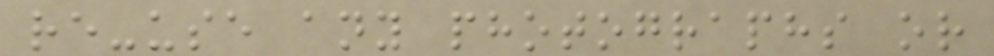re-use any photographs or
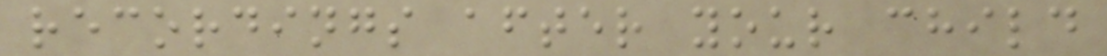recordings after your child
